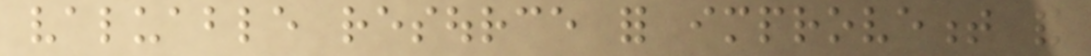valuable resource for improvement and
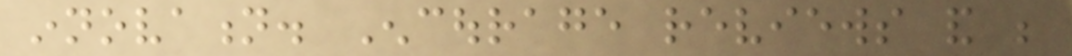innovation. Encourage reviews and be
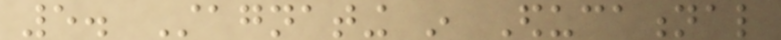5. Stagnating in Educational
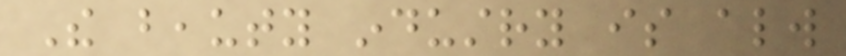The beauty industry is always
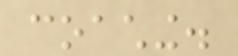coaching.
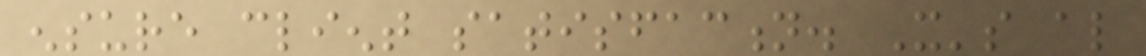ensure client satisfaction. It's also
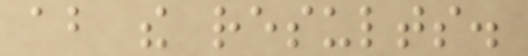about the results.
